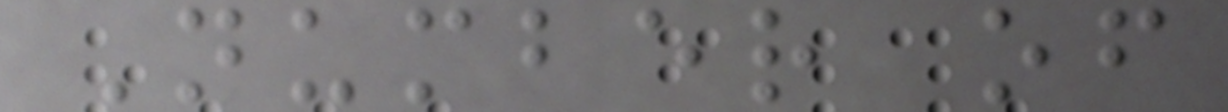Number of
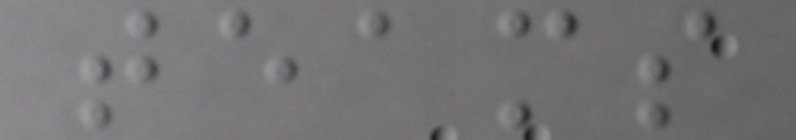teams
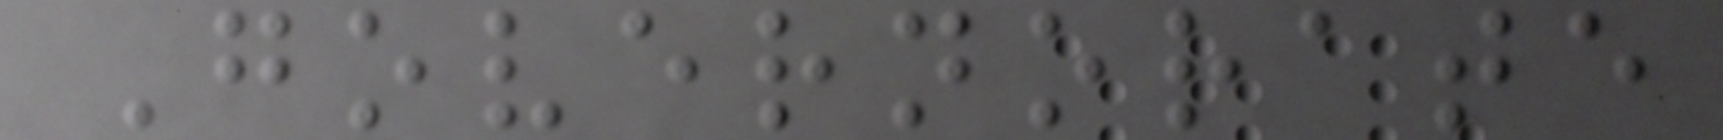Governorate
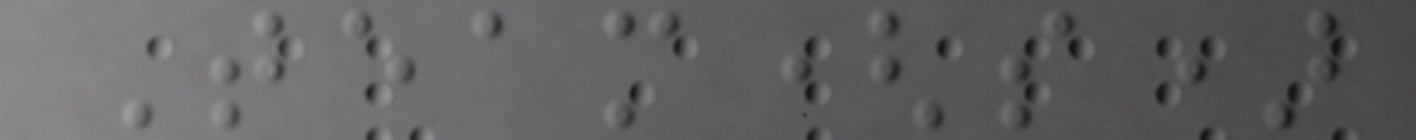Team(s)
